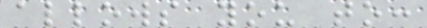allows you to:
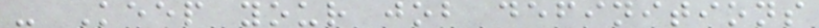- Keep your job definitions
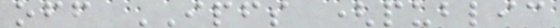off IPFS (public
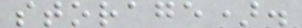storage).
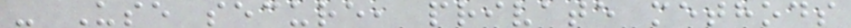- Use secure, private methods
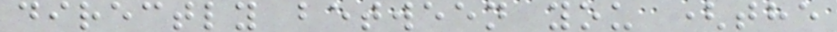directly between you (the
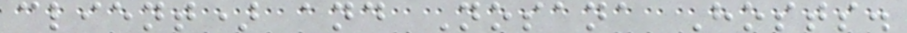client) and Nosana Hosts.
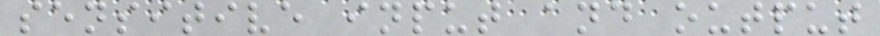sensitive input and output
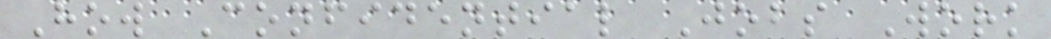How Confidential Jobs Work
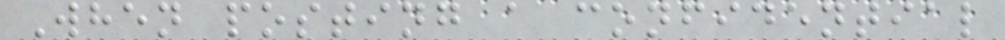When posting a confidential
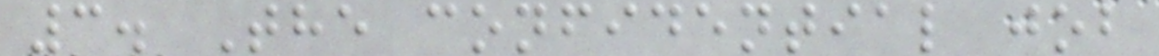3. The confidential job
